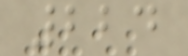224
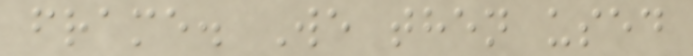frame. We then used
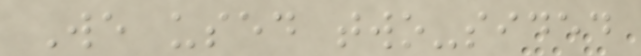We used two-sided
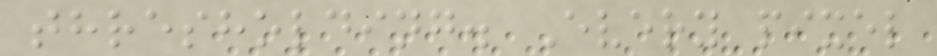thresholding. Every pixel
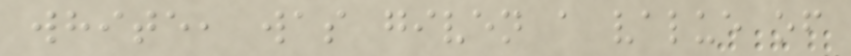white, was given a value of
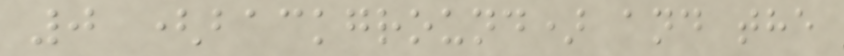0 (background) and the
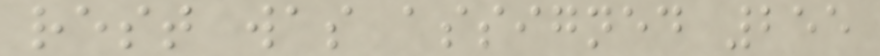rest was assigned 255
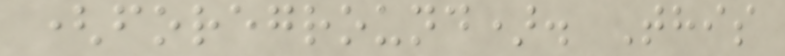(foreground). This
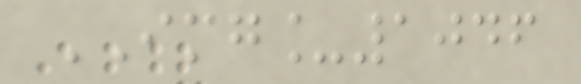IMG_1046
